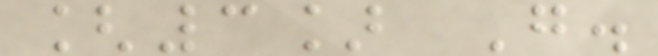[3] G.
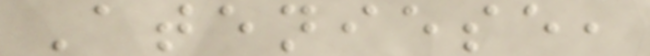Ateniese,
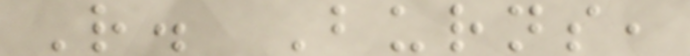R. Burns,
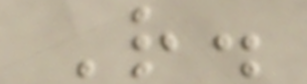R.
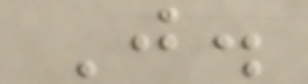J.
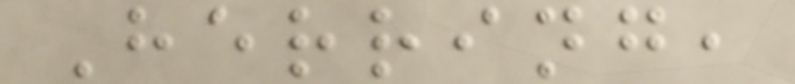Herring,
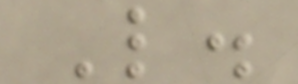L.
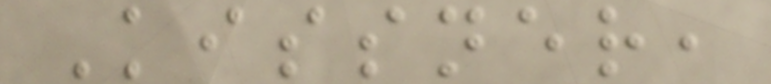Kissner,
